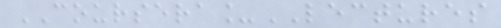COURSERA_LECTURES
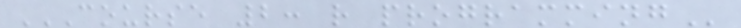COURSE 2: R PROGRAMMING
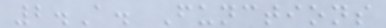2.A. Functions
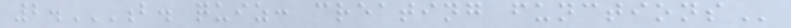2.B. QUIZ: CREATING FUNCTIONS
